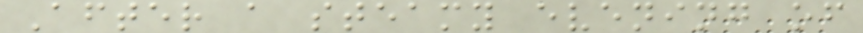After a steamy evening of
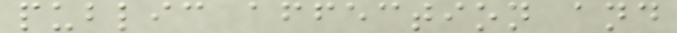public affection and
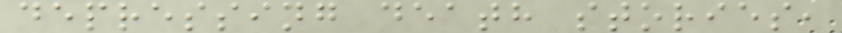depressing death stories,
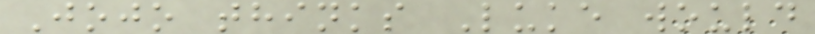Jojo thinks Luke would
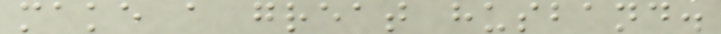make a great husband.
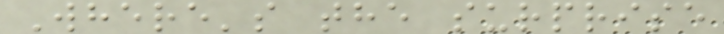Where's the surprise
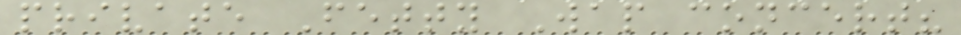private Fetty Wap concert?
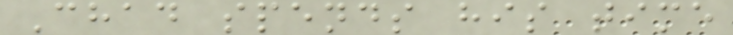Chad spends his time
